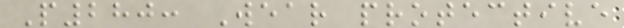P280: Wear protective
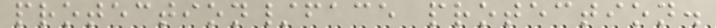protection/face protection.
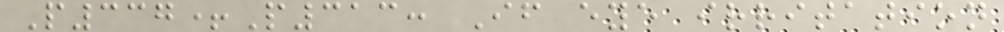P337+P313: If eye irritation
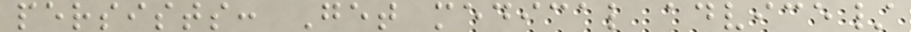persists: Get medical advice/
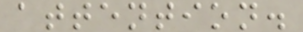attention.
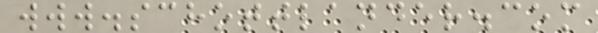www.schottlander.com
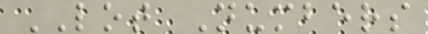LOT Numbers
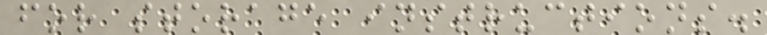for storage instructions.
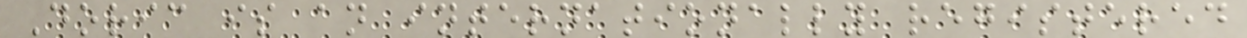Doric is an internationally registered
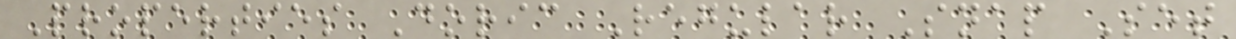Properties Doric Regular Snap Set
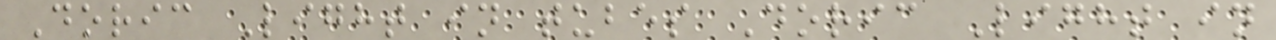Doric Light in tubes Doric Light in
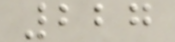227
